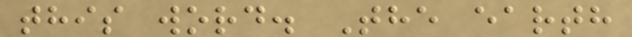this word. The earth
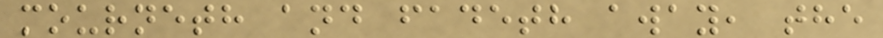mourneth and fadeth away, the
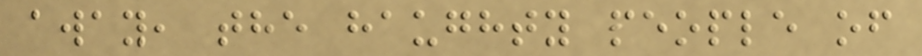away, the haughty people of
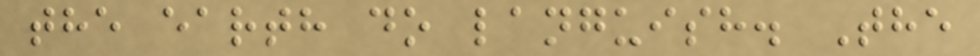the earth do languish. The
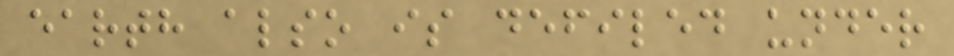earth also is defiled under
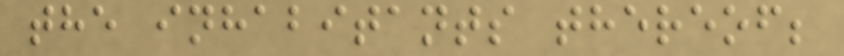the inhabitants thereof;
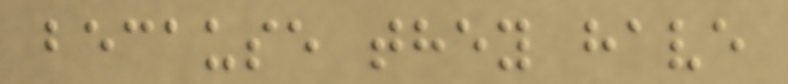because they have
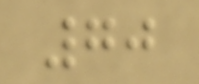70
